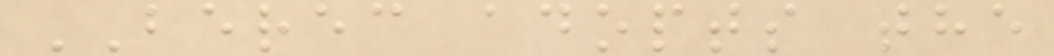BEREC adopts the
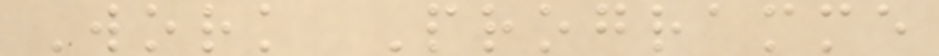Work Programme
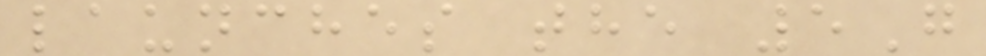launches the 5G
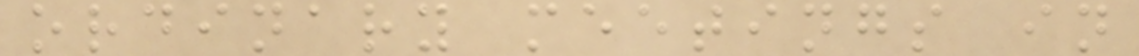ordinary meetings in
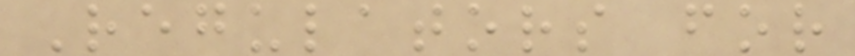Regulators for
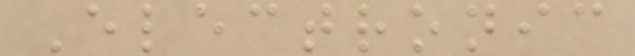Electronic
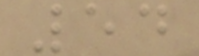54
